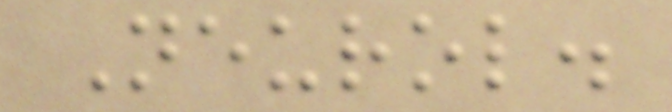Neurol.
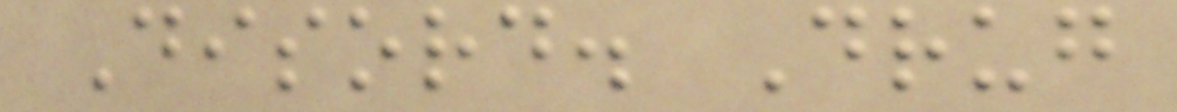Disord. Drug
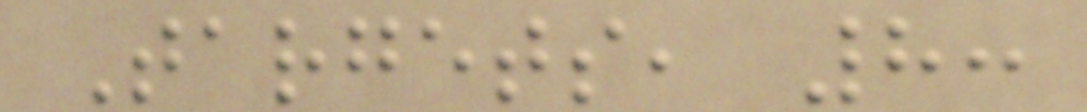Targets, 8:
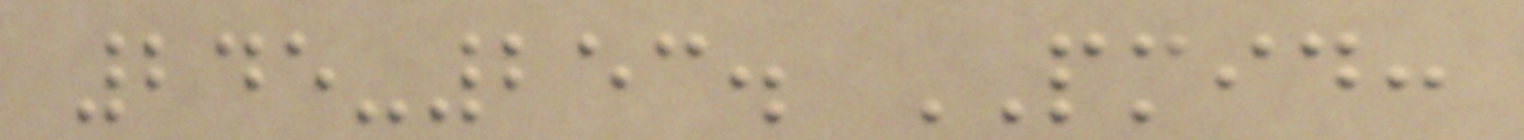245-253. PMID:
